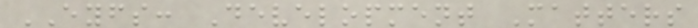EYFS: Development Matters
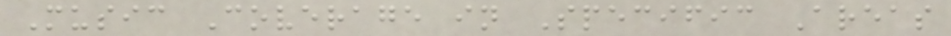Music Coverage in Specific Areas
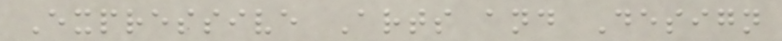Expressive Arts and Design
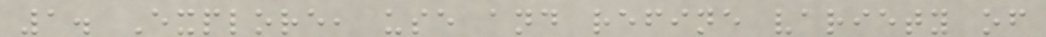1. Explore, use and refine variety of
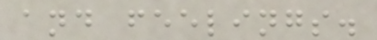and feelings.
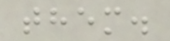them.
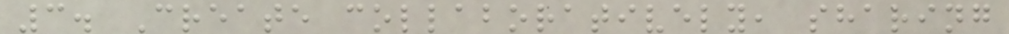3. Create collaboratively, sharing
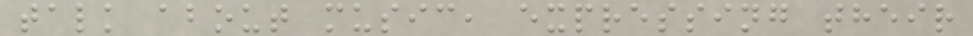talk about music, expressing their
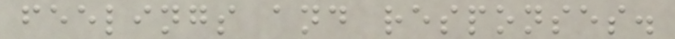feelings and responses.
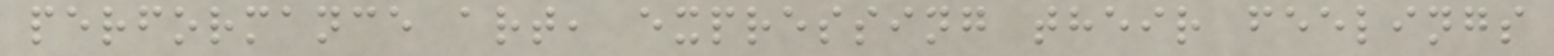performance art, expressing their feelings
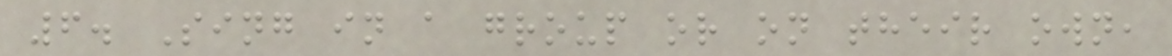6. Sing in a group or on their own,
